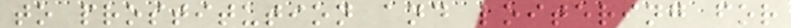to prostitution and loitering for
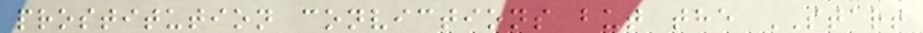prostitution convictions but the START
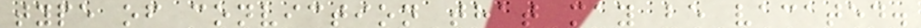type of conviction that may be vacated.
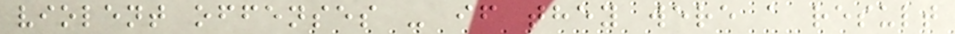violent offenses - if they were a result
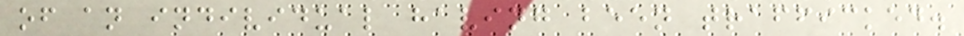of an individual having been trafficked.
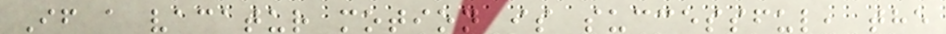If a vacatur motion is successful, the
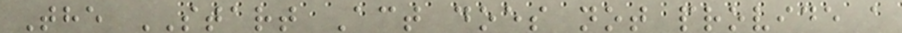The START Act does not provide a
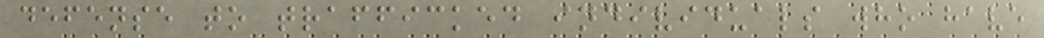defense to trafficked individuals who have
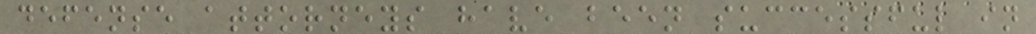defense attorneys have been successful in
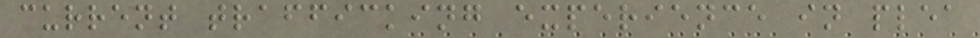current trafficking experience in plea
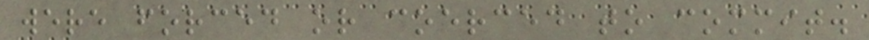were forced or coerced to commit.
